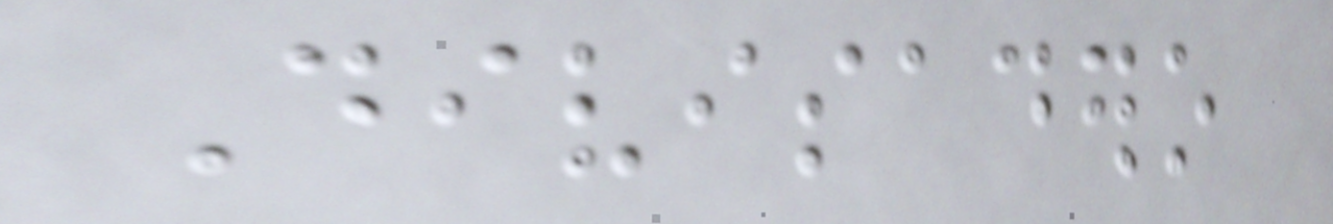Divisadero
